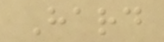Hard
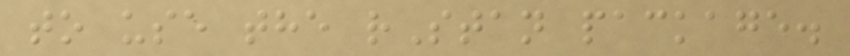to use the rStan package.
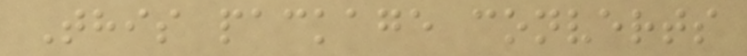This package converts
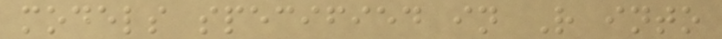models specified in R into
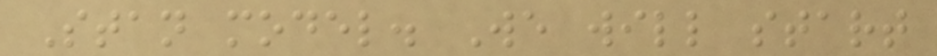Stan model. We will start
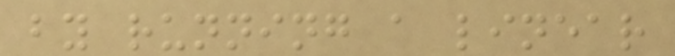by running a linear
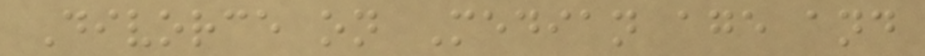Divorce on Median age and
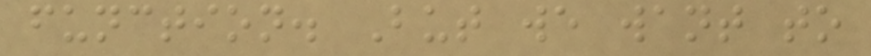function. But we want to
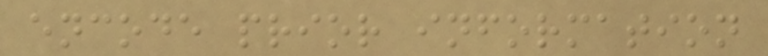encode prior information
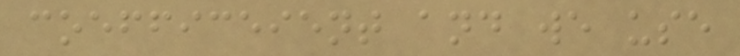coefficeient and we use
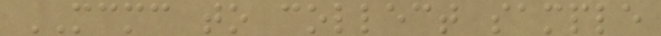MCMC to collect sample
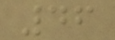46
